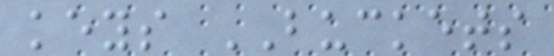keys BUCKETS
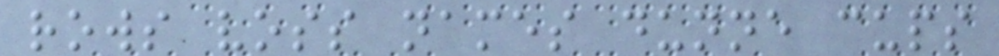rows voss names dunne cups
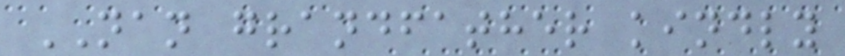NAN grandfather kindly
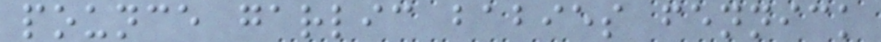pounce garlic babies fennick
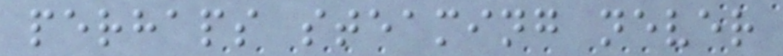perhaps steaming never
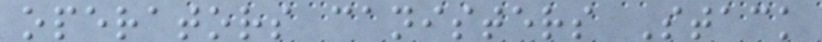operators canisters Stack
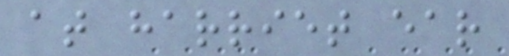at harriet ear
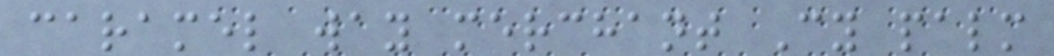caramel way merchant Cy palm
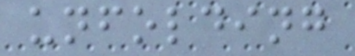unfolding
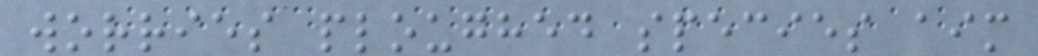worries ploughed species aim
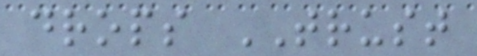drops TRUST
